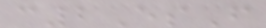c2EsF
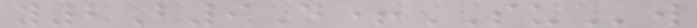y2B9D+SUw
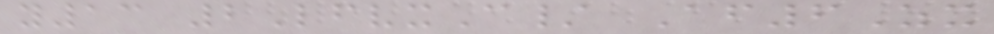y13 2LfvxC/ Af6Zx
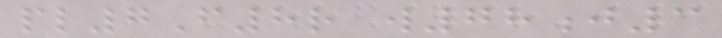pl7F8r w78j3
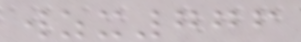wzx776
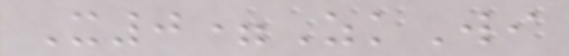X0=ZkWi
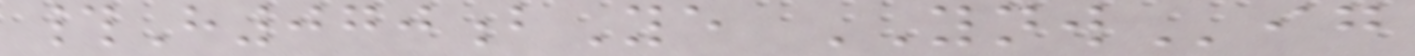#H070bYe YNWig
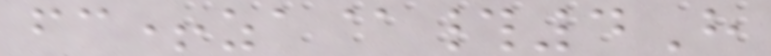fc+za@#4H
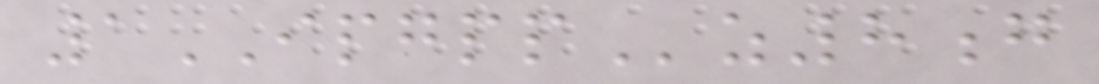1IPGPPz8g
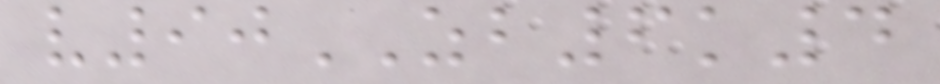v90ZB6k4
